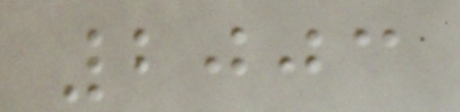2003
